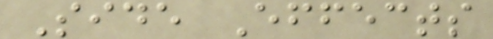Side Effects
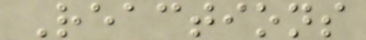Reactions
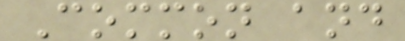Common and
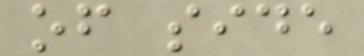of side
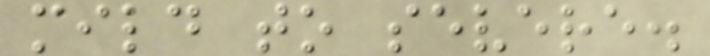mild to severe.
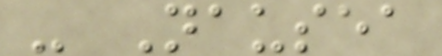- Nausea
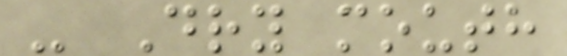- Dry mouth
